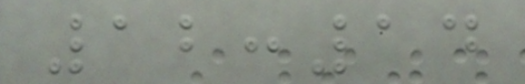12:14
